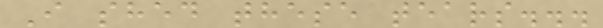I shed these tears...
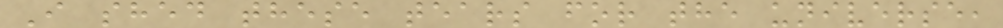I shed these tears for the universe,
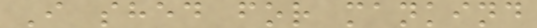I shed for mankind
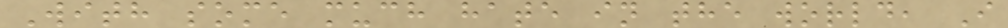With some much hate in the world, I
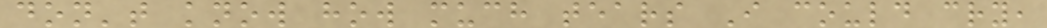don't know how much tears I could cry,
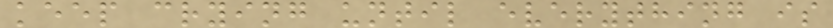keep crying until everything is
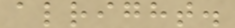alright.
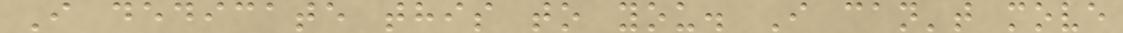I dedicate this to you. I can't move
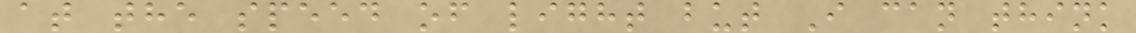at the speed of light but I can think
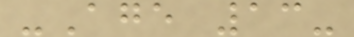-Age 13-
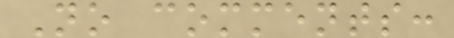No comments:
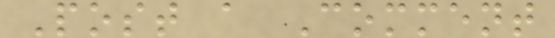Post a Comment
